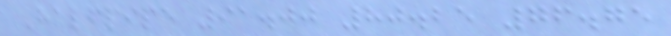Halfpipe 91.00 80.25 76.75
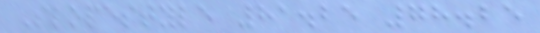Slopestyle 81.25 78.25
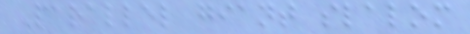Parallel giant slalom
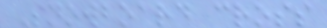Snowboard cross
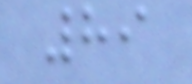89
